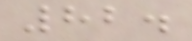82.
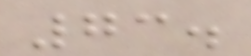73.
